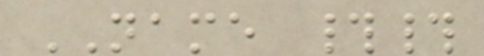NAME ##
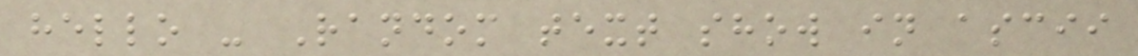hello - Random text show in ascii
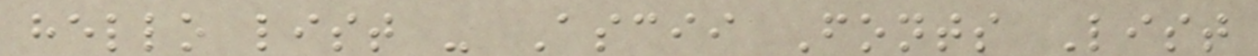hello list - Ascii Fonts List
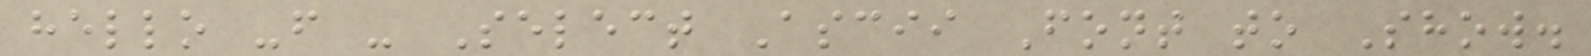hello -f - Select Ascii Font to Show.
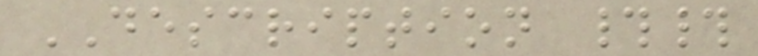DESCRIPTION ##
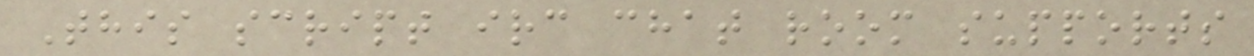This script irc chat room supports
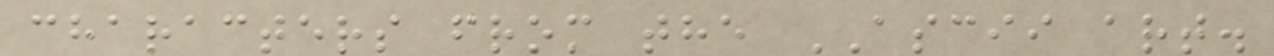characters from the ASCII art.
